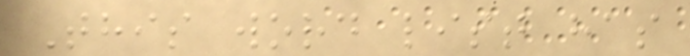This word list has
